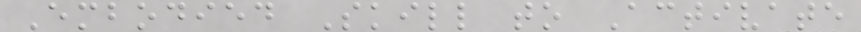Embodied Skill to Activate
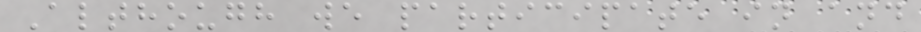Although we participate in and
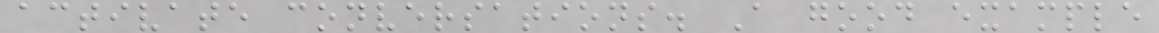activate conversations. A good example
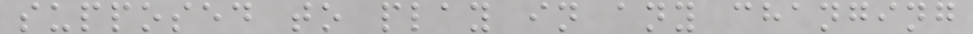supposed to play in any changing
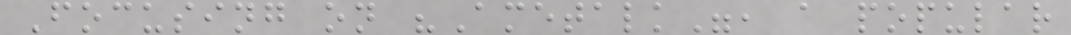Focusing on "Ametalk", a popular
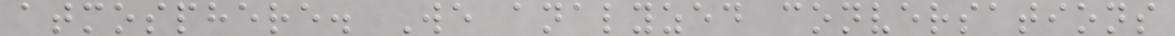atmosphere. We analyzed conversations
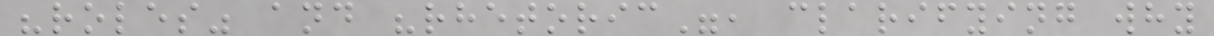"roles" and "rhetoric", clarifying why
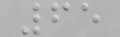65
